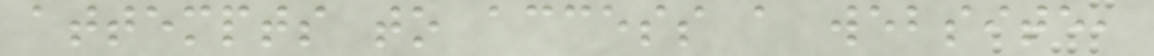attempts to access a website,
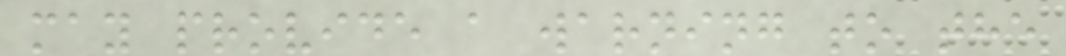may provide a warning to the
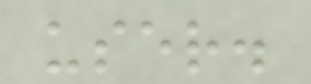user.
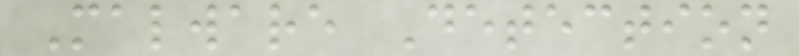Malware Detection
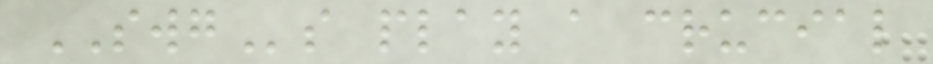SWGs play a crucial
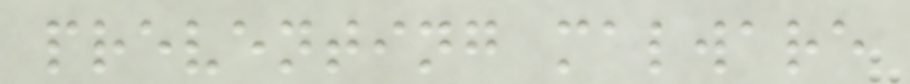preventing malware
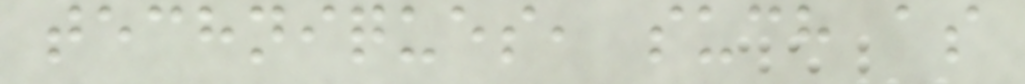techniques, such as
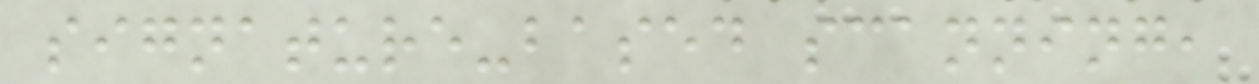signature-based scanning,
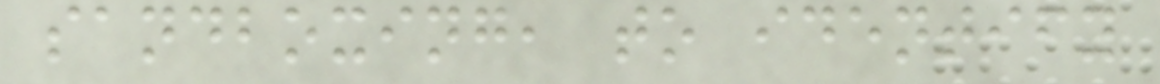sandboxing, to identify
